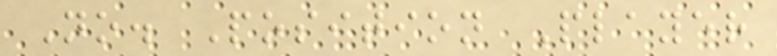No. Position Player
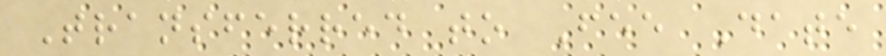Transferred to Fee Date
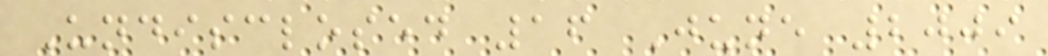Undisclosed 16 June 2009
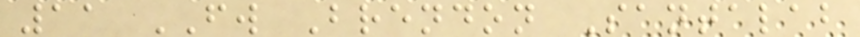11 FW Brendon Santalab
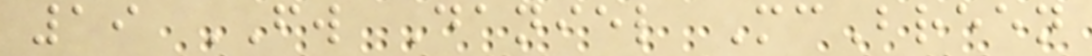19 FW Daniel McBreen
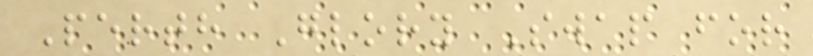Perth Glory Swap for
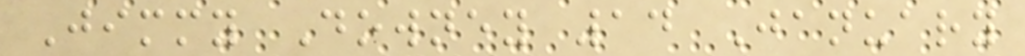Jimmy Downey 14 January
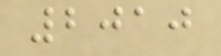2010
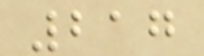217
